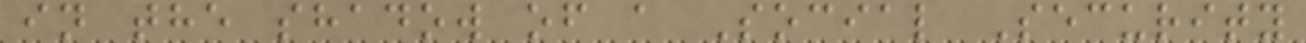in the shadow of a Social Security
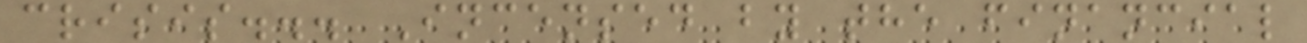crisis... Incensed by the financial
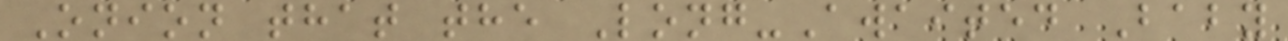Onion that the Long-Awaited Baby
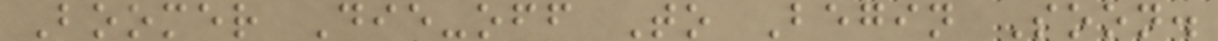Boomer Die-off To Begin Soon.
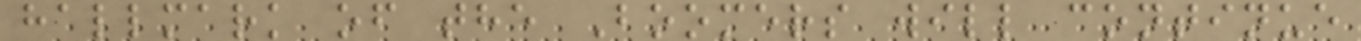hallmark of the Boomers will continue
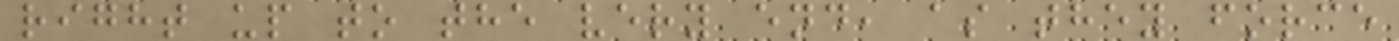right up to the very end, as they force
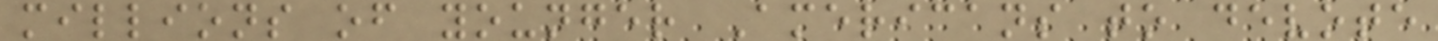millions of younger Americans to devote
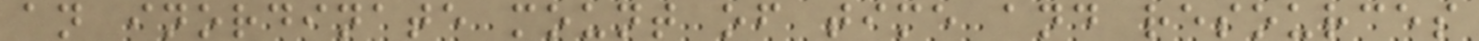an inordinate mount of time and resources
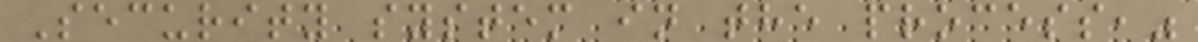Security system in the process,"
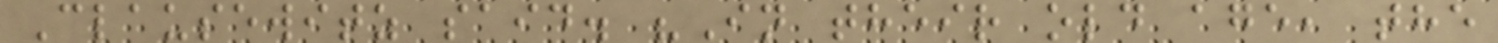Clausewitz said. "In their old age, the
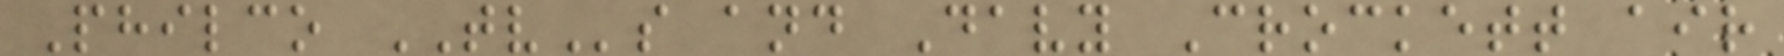Philco TVs and Davy Crockett air
